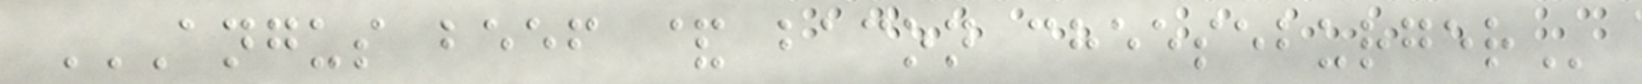ANGUS BEEF & BACON CHEESEBURGER
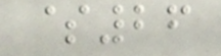$26
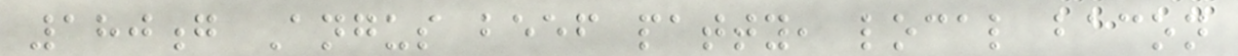180g Angus beef patty, local bacon
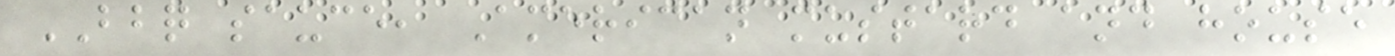BBQ sauce, American mustard and house
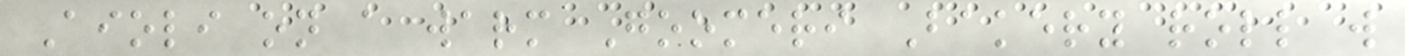Aioli on a warm Goomeri Bakery roll w
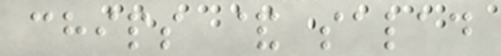chips & salad
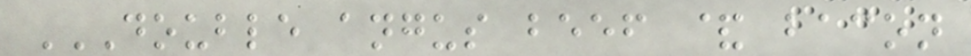DOUBLE ANGUS BEEF & BACON
